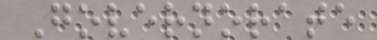Governorate
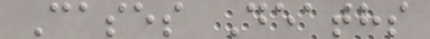Cases Deaths
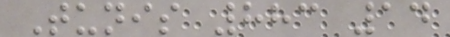Tunis 883 14
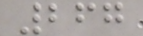267
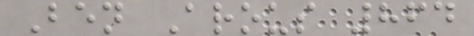Ben Arous 864
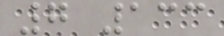7 133
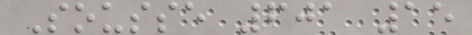Sousse 601 15
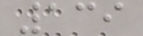139
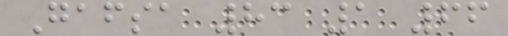Gafsa 83 1 66
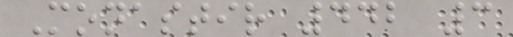Monastir 442 3
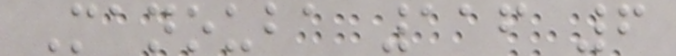Manouba 116 6
